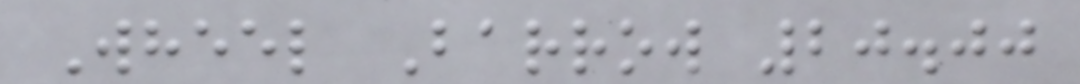Wheel Barrow 20.00
